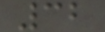32
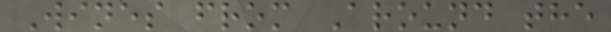Wines from Around the
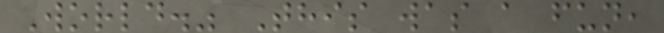World." This was a fun,
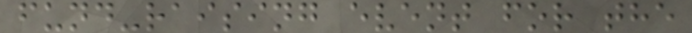fund-raising event for the
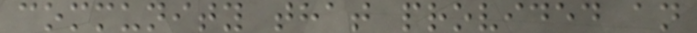community that provided an
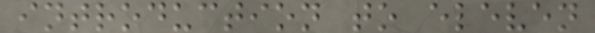introduction to eleven
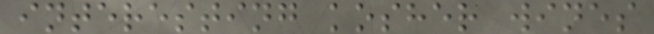interesting kosher wines
